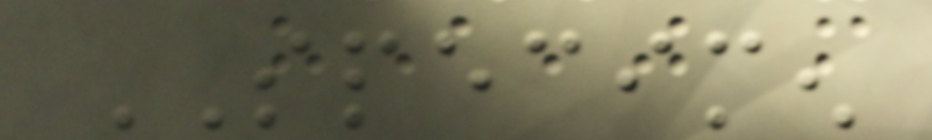SPECIMEN
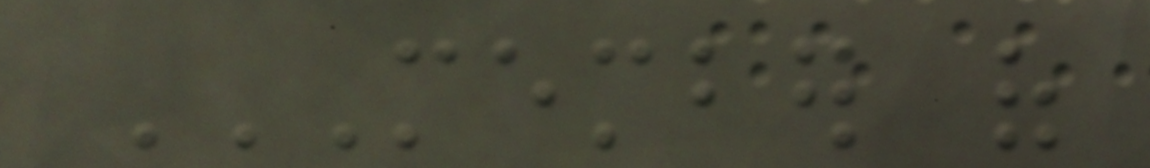MEMBER OF
